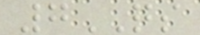7QS
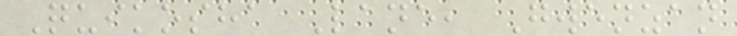Quikosha Lane, Gwenzan
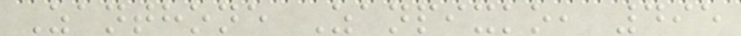Zanthone Zanpixko, 495
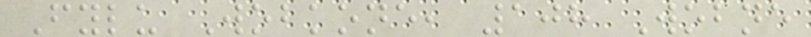Fylu Wobkone, 108 Wobne
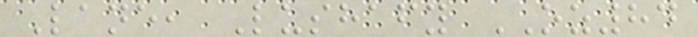Lane, Lushafy OZ84
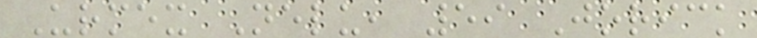Urmex Nelu, 59 Jorick
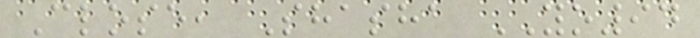Close, Shasha YO94
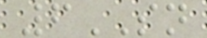6SN
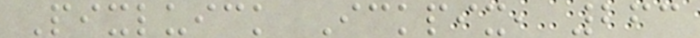Pixluick Ickpix, 263
